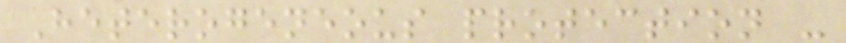Heterogeneous protection -
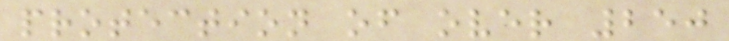protection of over 250
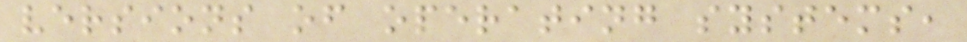versions of operating systems,
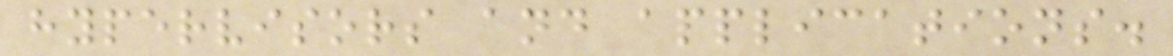hypervisors and applications.
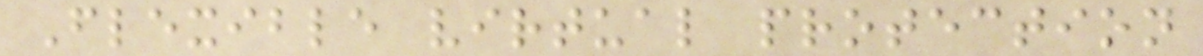Flexible virtual protection
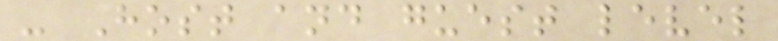- Host and guest level
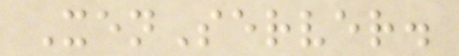XenServer.
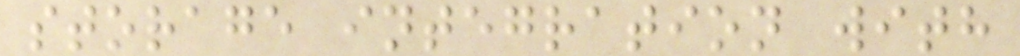storage integration with
